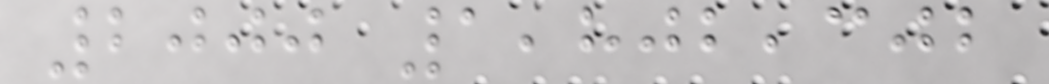2000 1,802,302
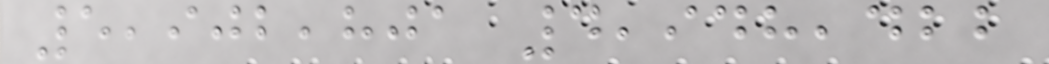5,902,801 4,948,422
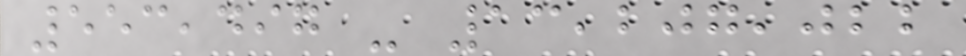553,497 - 13,207,022
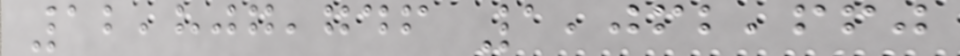12,807,746 1,062,660
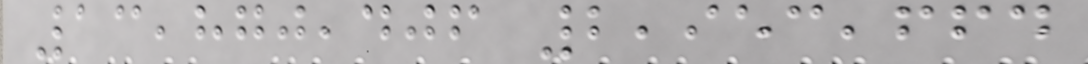13,870,406 2,953,664
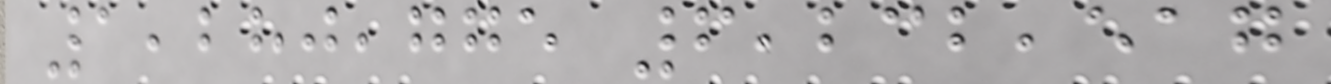1,280,775 6,232,517
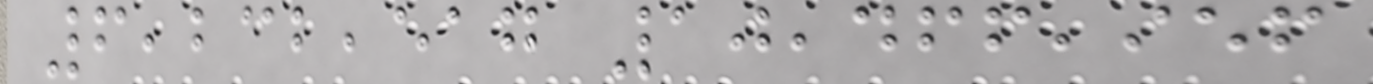6,232,517 10,466,956
